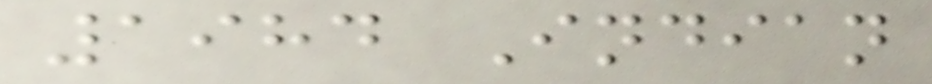1984 Indian
